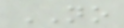NO
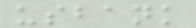usbank
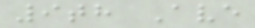9th Ave
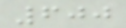600
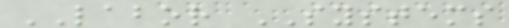LABOR SYSTEMS
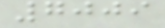7009
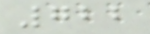722
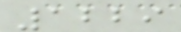1229
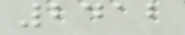2412
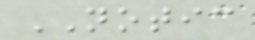NOTIC
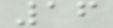16
